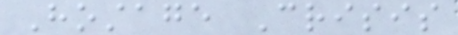Hostage Crisis
